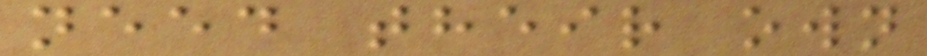need their own
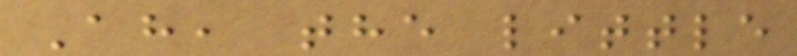Ah, the little
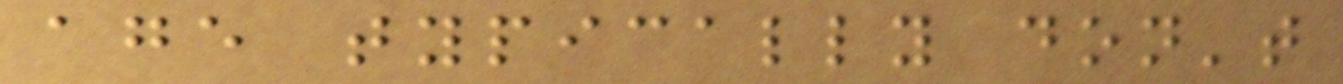age typically don't
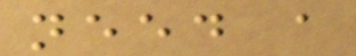need a
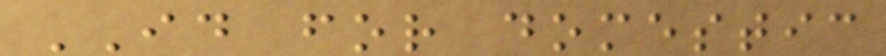ID for domestic
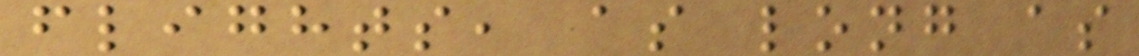flights, as long as
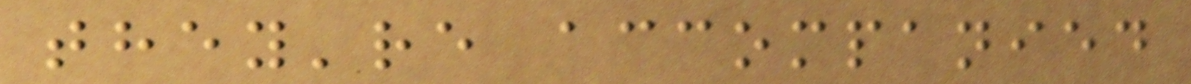they're accompanied
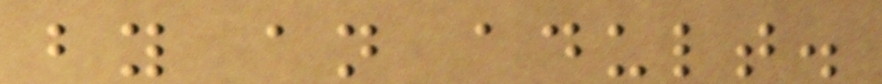by an adult.
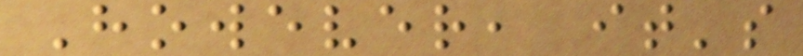However, it's
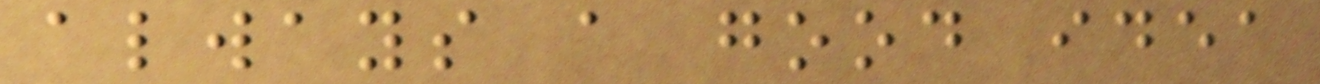always a good idea
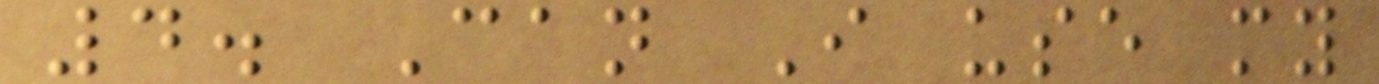4. Can I use my
